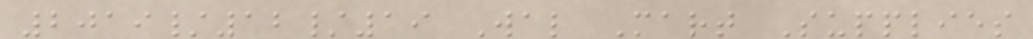2019/12/19 Wal Mart Supplies
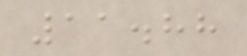11.88
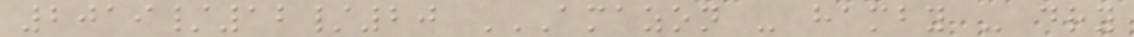2019/12/20 AMAZON - HAMBY - DRY
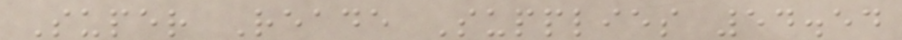Super Reade Supplies 54.54
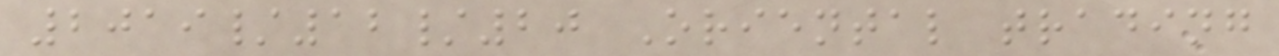2019/12/20 Oriental trading
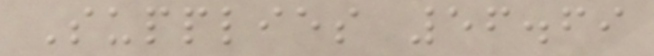Supplies 56.69
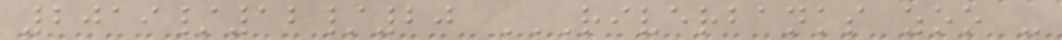2019/12/20 RIVERBANKS ZOO -
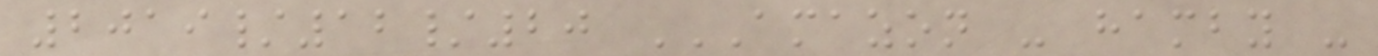2019/12/20 AMAZON - HAMBY -
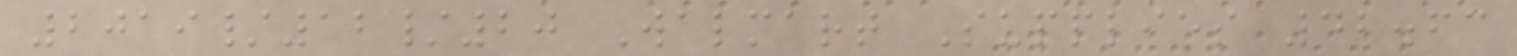2019/12/20 Walmart Supplies 42.63
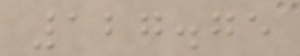127.75
